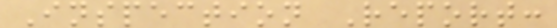Inspection Report:
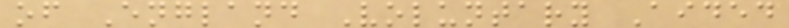of England Voluntary Aided
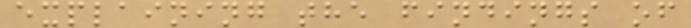explaining the findings of
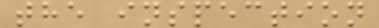the inspection
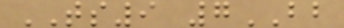TS9 7BB
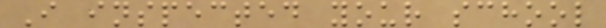I inspected your school
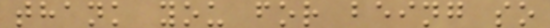thank you for being so
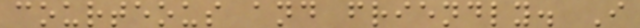courteous and friendly. I
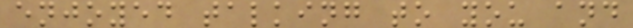enjoyed talking to you and
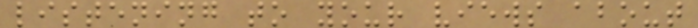listening to your views about
